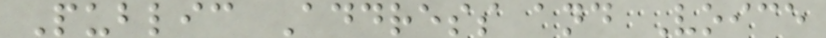Public Address and Voice
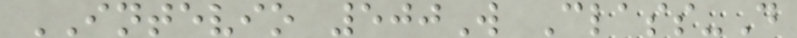INTEVIO 500W Class-D
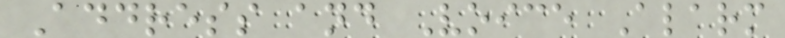Address and Voice Alarm
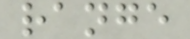range
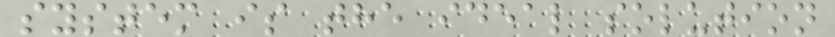system is the ideal solution
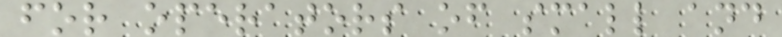for operators of small and
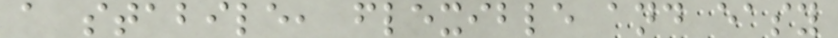a stabile, flexible and easy
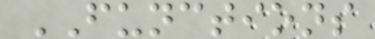FUNCTIONS
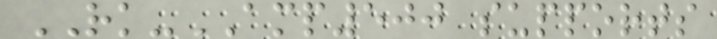RK-AMP500 supports
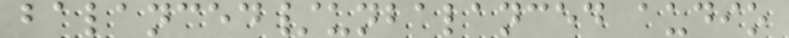balanced/unbalanced audio
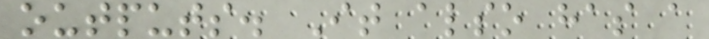outputs. It also has a
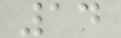14
